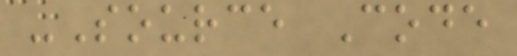-Source Code
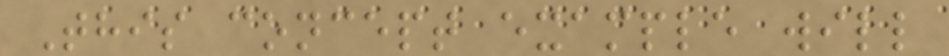This concept example will
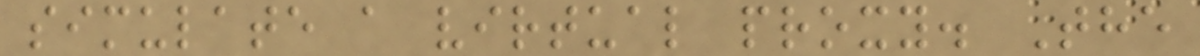simulate a virtual proxy. The
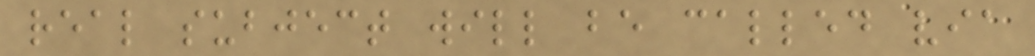real subject will be called via
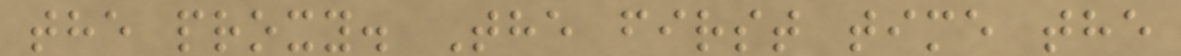the proxy. The first time the
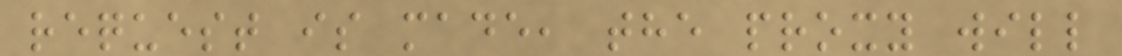request is made, the proxy will
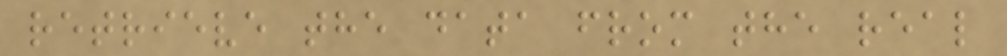retrieve the data from the real
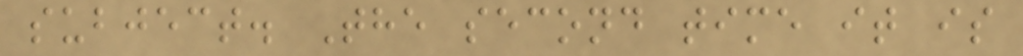subject. The second time it is
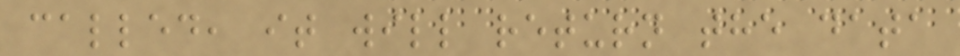called, it will return the data
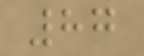87
